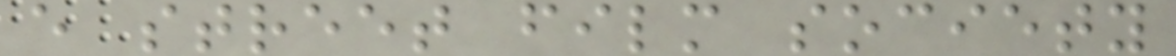e street film society
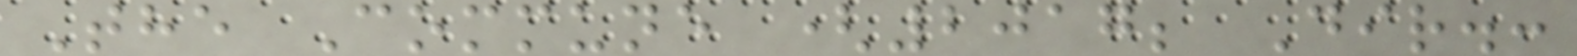The Commune (2017; Dir.:
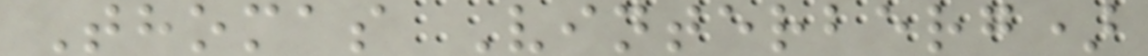Thomas Vinterberg)
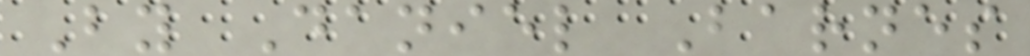By Daniel Barnes
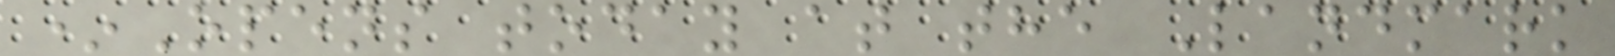*Opens today at the Landmark
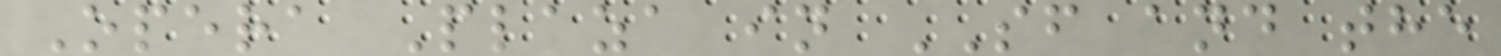Opera Plaza in SF and the
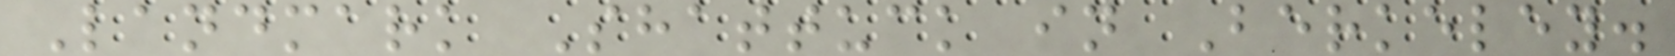Landmark Shattuck in Berkeley.
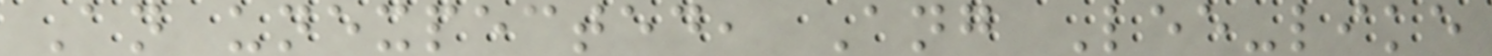An unexpected, Ang Lee-like
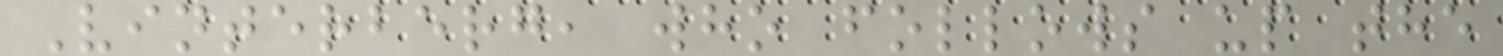Vinterberg, who follows up the
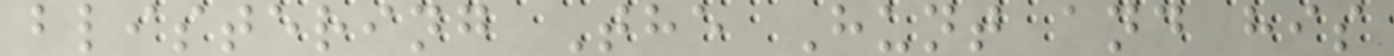blistering The Hunt and his
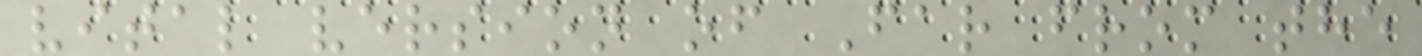vital version of Far from the
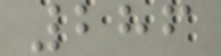286
